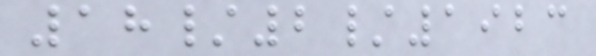18/2/1923
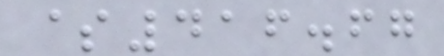$416.67
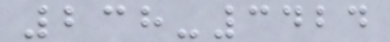238-3424
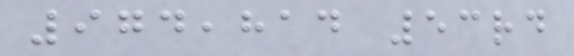974,814 53rd
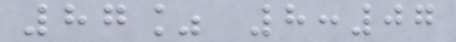87% 8:07
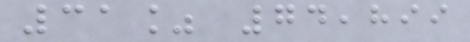31% 74,899
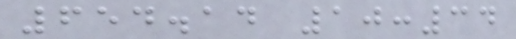654.14 10:34
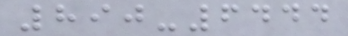890-6444
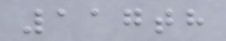117th
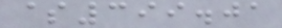$399.01
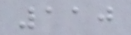110
